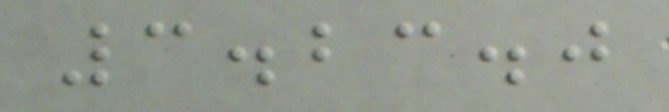3.23.0
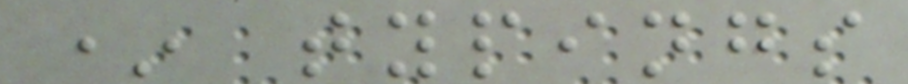* typings
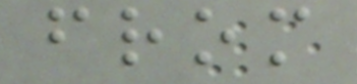from
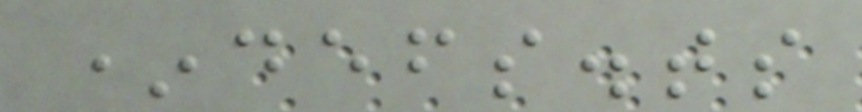*defs.ts
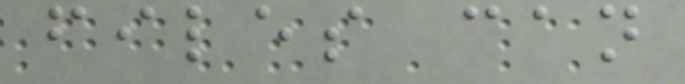files can
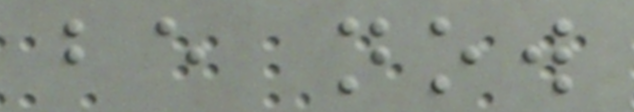be now
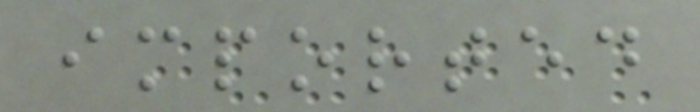imported
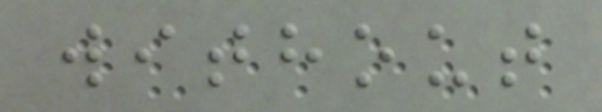without
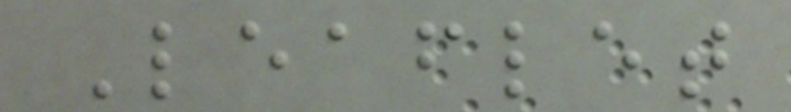Leaflet
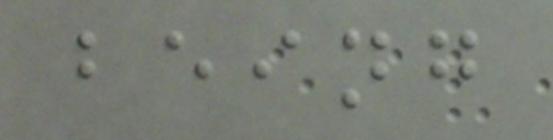being
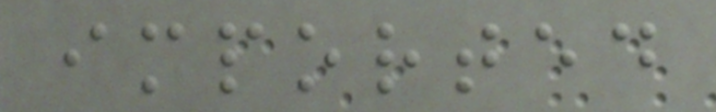imported
